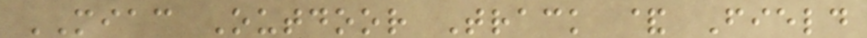MIAC Outdoor Track & Field
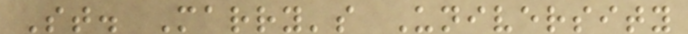St. Marry's University
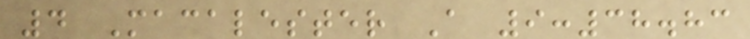4 Macalester A 9:38.83
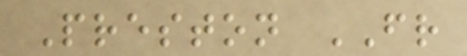Preston FR
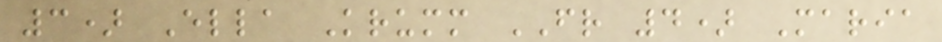3) Ella Krumm FR 4) Maria
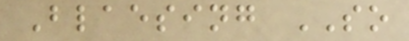Blaesing SO
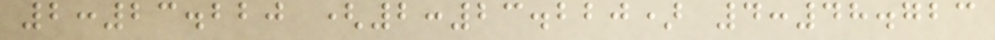2:23.220 (2:23.220) 4:48.723
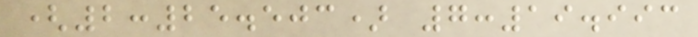(2:25.503) 7:19.993
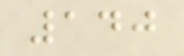140
